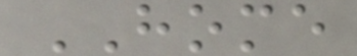HOME
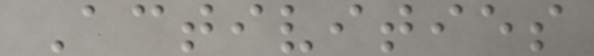Activities
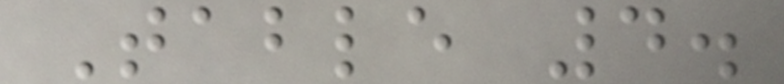Table 4.
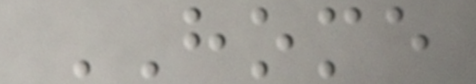HOME
